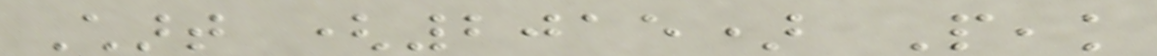Chart (2015) Peak
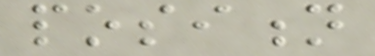position
